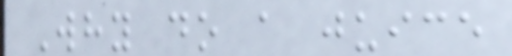Why do a juice
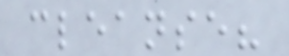cleanse?
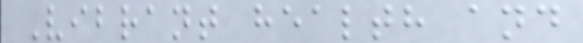Vibrant health and
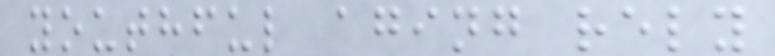youthful aging rely
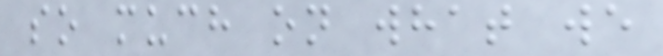so much on what we
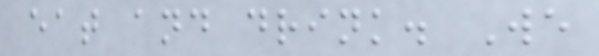eat and drink. We
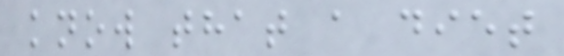know that a diet
